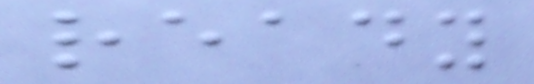ready
